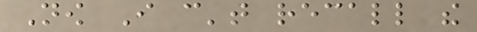Now I can't recall the
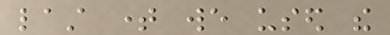last time we used the
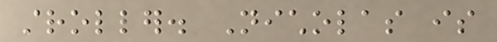stroller. Nicholas is
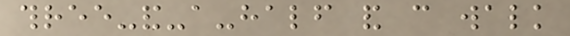three-and-a-half and can walk
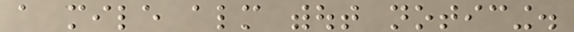a mile almost without noticing.
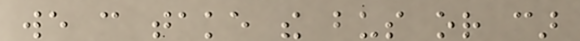we can take the bus or car
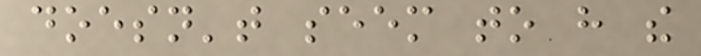doesn't seem to have the
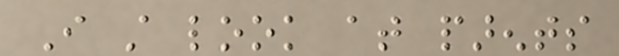I still look at parents
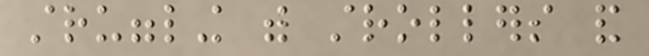struggling with strollers and
